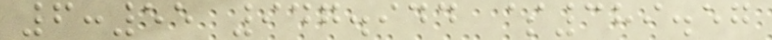6:55 947.944 $389.57
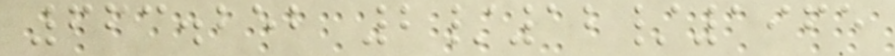663.252 2/12/1965
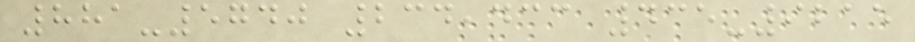881-5740 234,433 435-9215
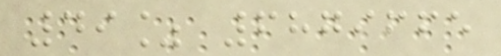49% 6879665
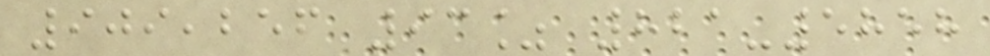909,256 93% 821-5858
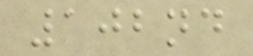102nd
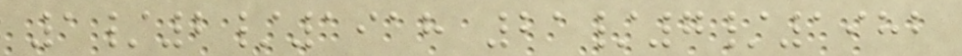1/2/1918 21/7/1982
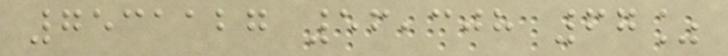7531127 56,308 67%
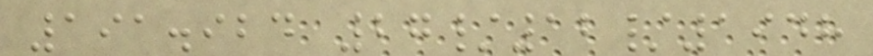191.924 27/12/1948
